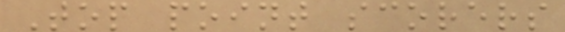Top point scorers
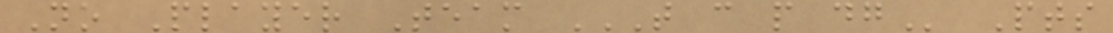No Player Team T C P DG Pts
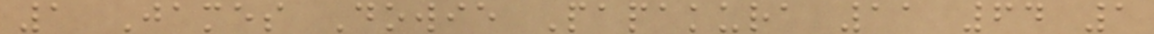1 James Dowie Papakura 11 64 1
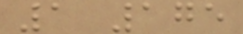1 175
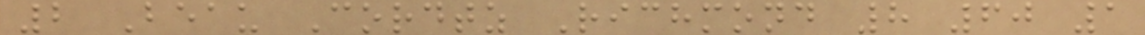2 Beau Cordtz Richmond 8 60 1
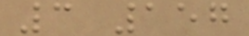3 157
